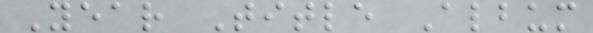Year Title Album
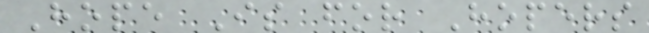Hope Is for Hopers
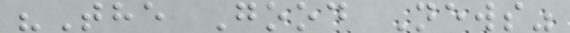"The Good News"
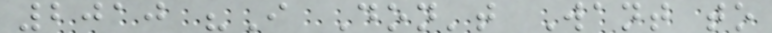2010 "I Don't Want to
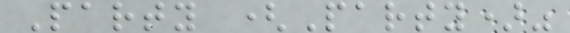Party (Party)"
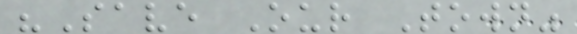"Save Our Town"
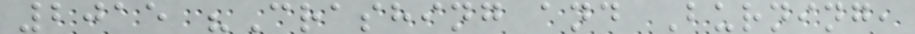2015 "Crashing and Burning,
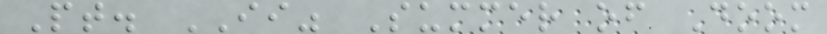Pt. II" Summer of Doom
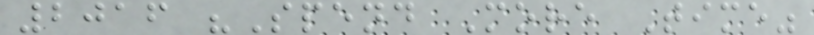2016 "Spend More Time"
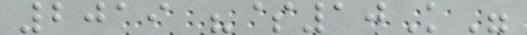2019 "$10K"
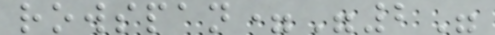rowspan="2"
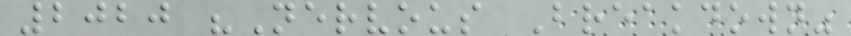2020 "Nervous Breakdown"
